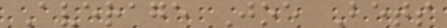Average Joe Bets
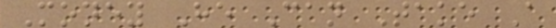Money He Can Take A
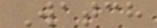Watch
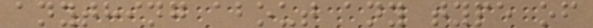anything about any type of
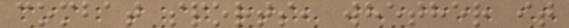combat sports, whether it
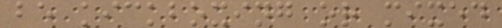be kickboxing or mixed
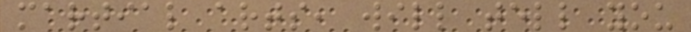martial arts, will tell you
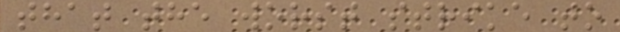that the worst strike to
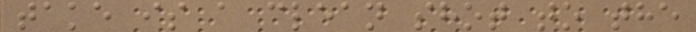take is a clean shot to the
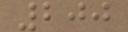200
